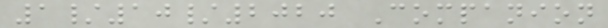1/10/2020 Companion
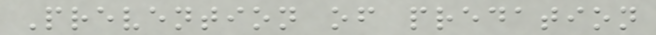Prevention of predation
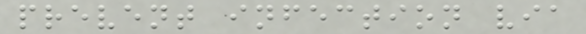prevent infection via
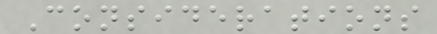Considerations
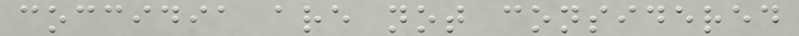coccidia are not considered
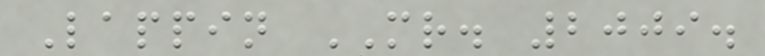Lappin MR. 2009.
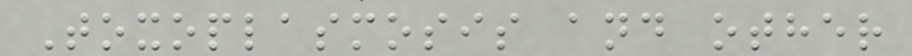Toxoplasmosis and other
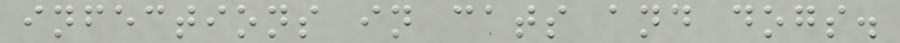infections in cats and dogs.
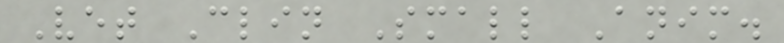Vet Clin Small Anim.
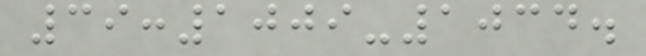39:1009-1034.
